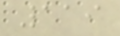119
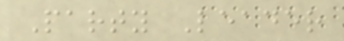Party Leader
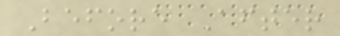Before After
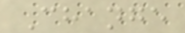Change
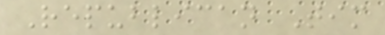Republican Tim
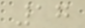17
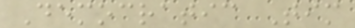Democratic Tim
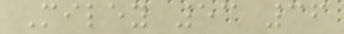Miley 53 36
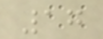17
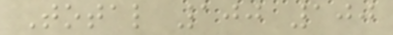Total 100 100
